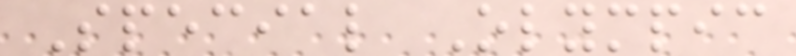Special Olympic
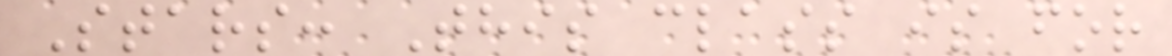Stars: This class is for
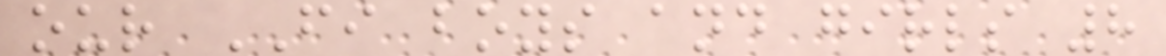our FI boys and girls 8
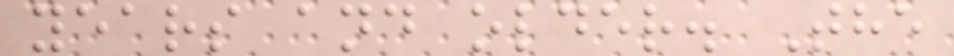years and older. The
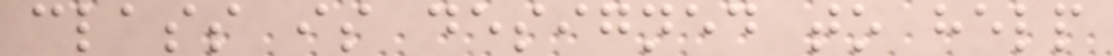class is designed to help
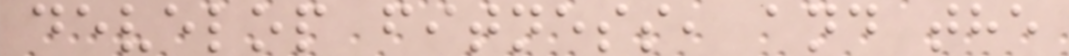develop fitness, and the
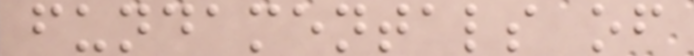fundamentals of
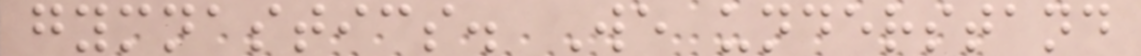gymnastics. We understand
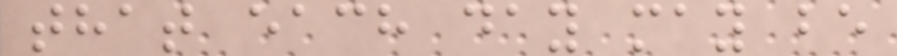that each day may be
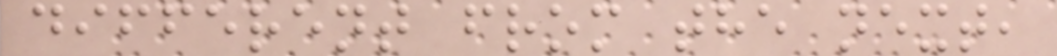different from the next,
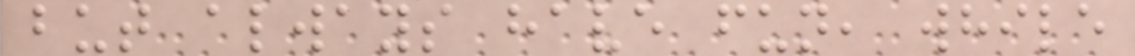but always have fun, while
